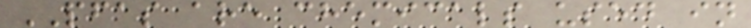PFAS are chemicals used in
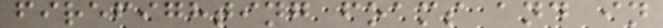firefighting foams and in
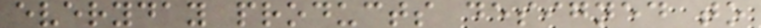everyday products designed to
